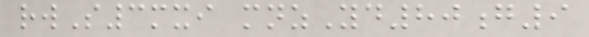rwS3mxi mnzYd80g9
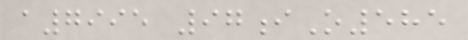a7995 97iO585
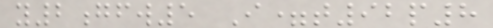y2gfw5 I=t92p8
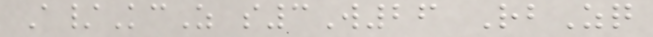A/KcZ s3W26 RbZq
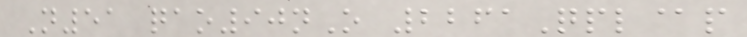N51 qao90nO 2261Qpl@p
